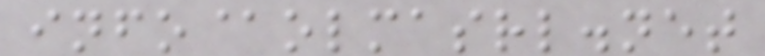info@olmasrl.net
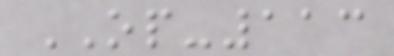OP-113
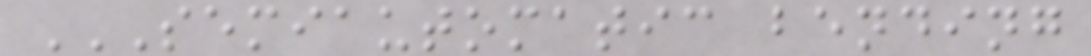SEMIAUTOMATIC BENDING
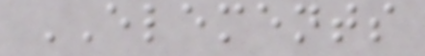ELEMENTS
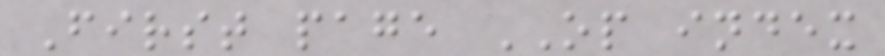First page OP index
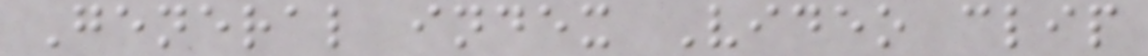General index Video clip
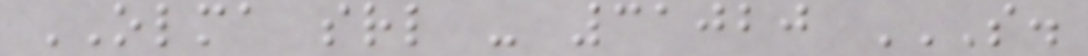OLMA srl - 31020 S.
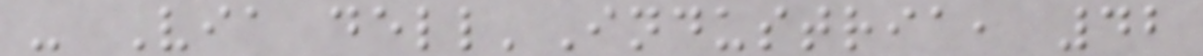- Via dell'Industria, 42
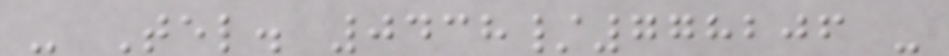- Tel. 0438/778206 -
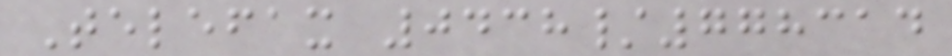Telefax 0438/778314
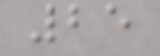25
